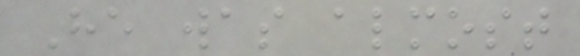He was almost
